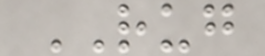RUG
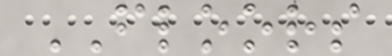FLOORS
